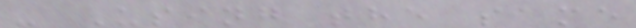- Using the same
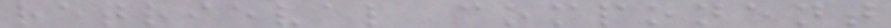retrieval component
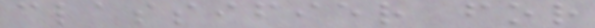classifier for
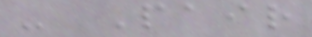- Pair
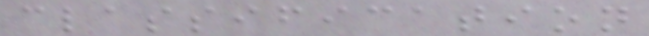classification
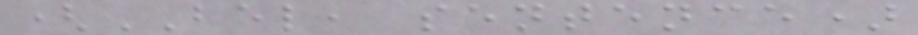(BEL, sentence)
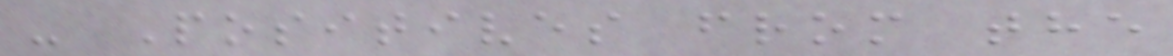- Positives from the
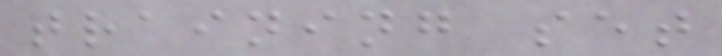training set
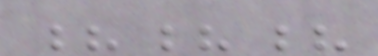???
